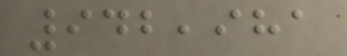942,981
